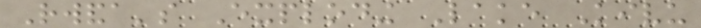Rwanda's Exploding Lake Kivu
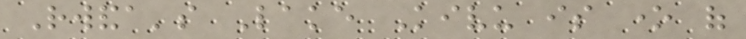Rwanda's Lake Kivu is one of
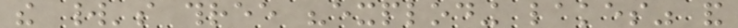the world's three "exploding lakes" and
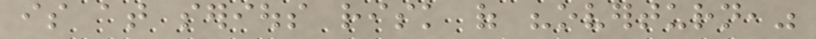is at serious risk of "overturn,"
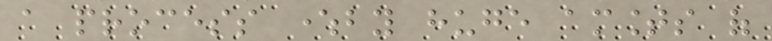a process whereby huge amounts of
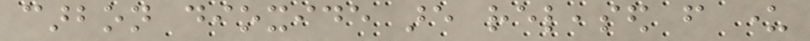carbon dioxide are released from under
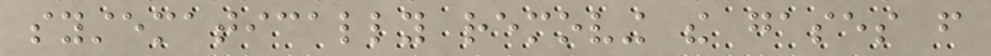systematically removing the gases from
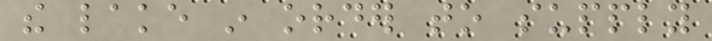the lake in order to supply
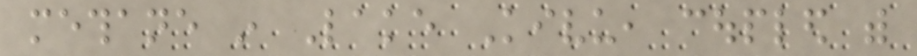methane in Lake Kivu, coupled with
